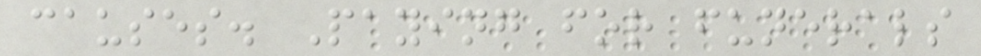causes. Paying for funerals
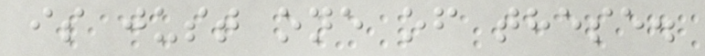is just one of these.
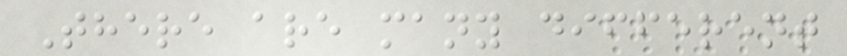There are many different
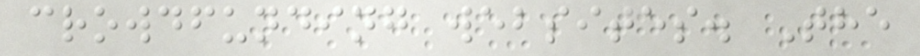crowdfunding websites. The
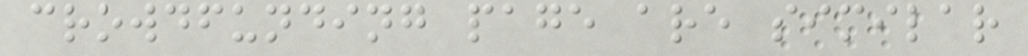crowdfunding page are similar
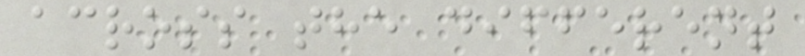across the different
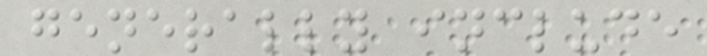generally include
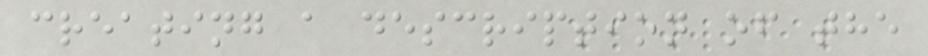creating a description of the
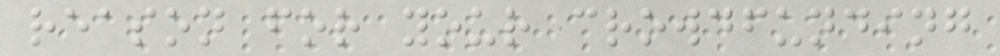reason for your crowdfunding
